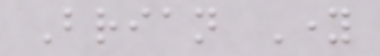Brian Young
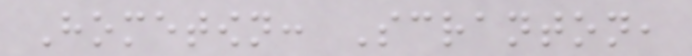Hometown: Scranton,
